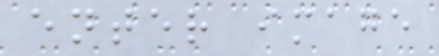enter image
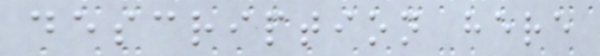description here
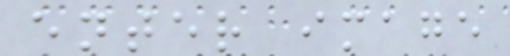enter image
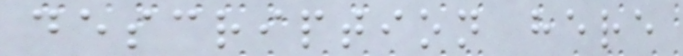description here
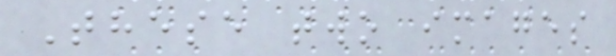These two images
